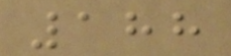188
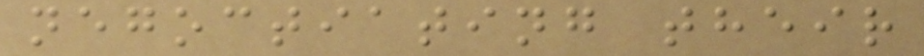negoctiating their
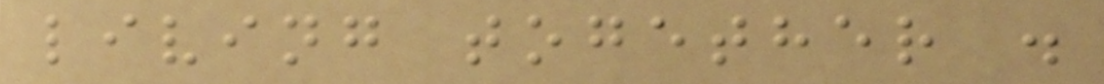living together .
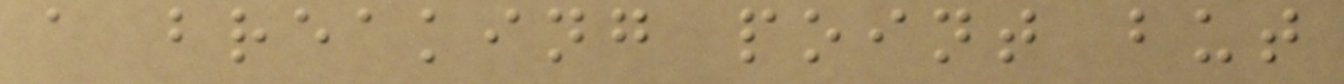a breaking point but
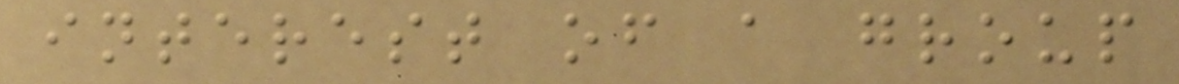interest of a group
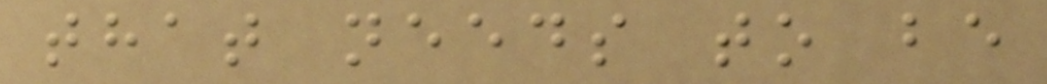that needs to be
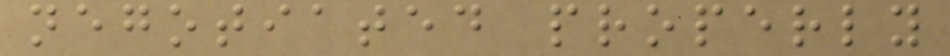negotiated properly
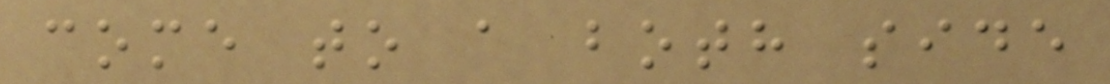come to a both side
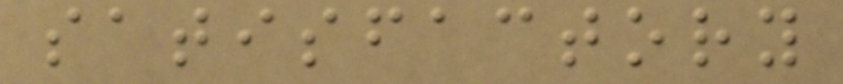satisfactory
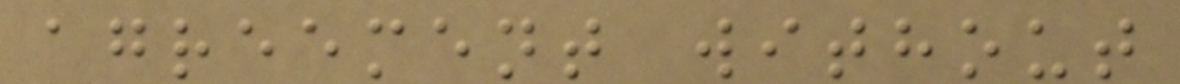agreement without
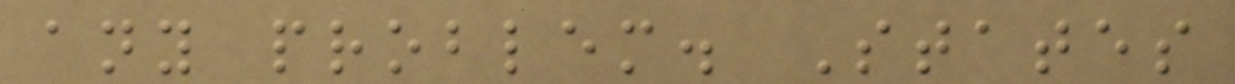any problem. States
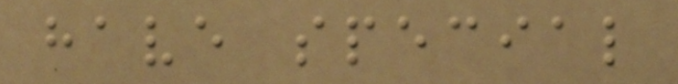have special
